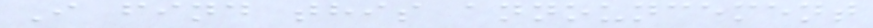I find this announcement
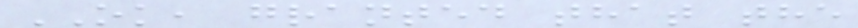OK, granted that the
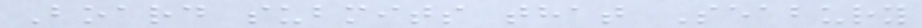Board submits that Seabury
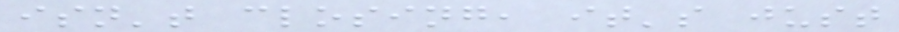isn't closing, it's just
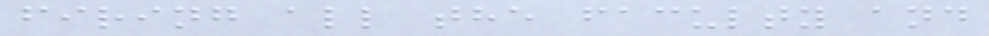firing all the faculty and
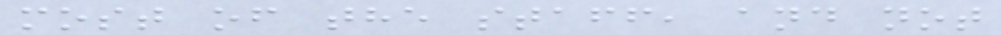most of the staff, and not
